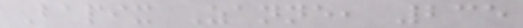Bapix Zanne, 235
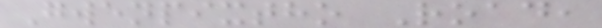Gwenpixtho Road,
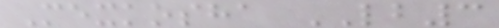Mexkosha LB3
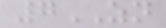7ZN
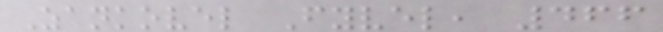Zankovel Fyvel, 466
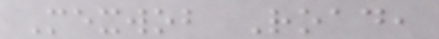Mexwob Road,
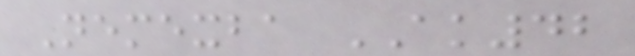Nemexba AK42
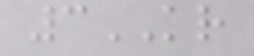3KR
